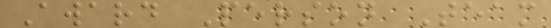Award Person Team
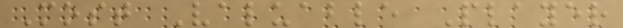Most Valuable Player
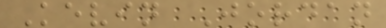Kevin Jordan
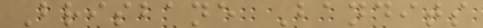Brisbane Bandits
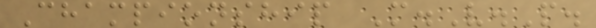Championship M.V.P.
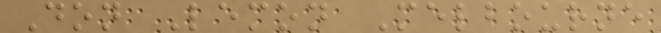Don Lemon Melbourne
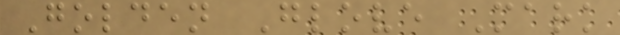Golden Glove Mark
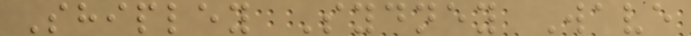Shipley Sydney Wave
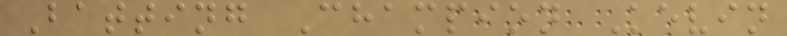Batting Champion Kevin
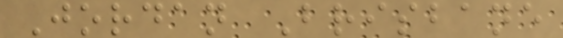Jordan Brisbane
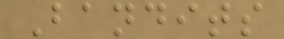Bandits
